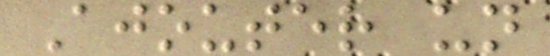Ajouter un
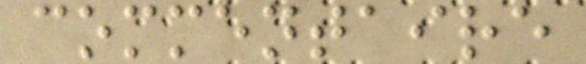commentaire
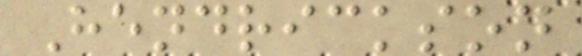Hendrickson
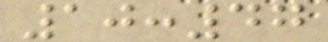10:47
